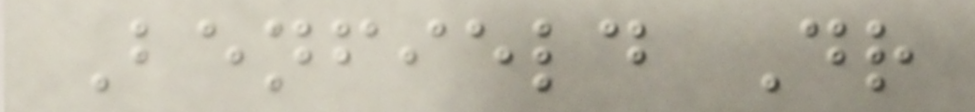Benfield Dr
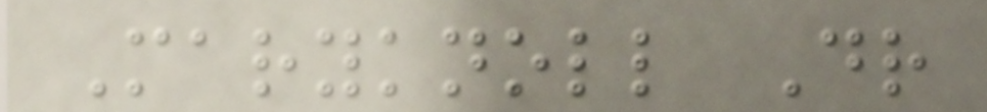Maryknoll Dr
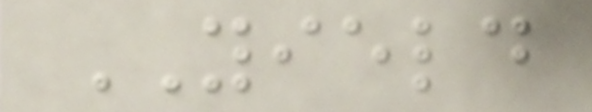YIELD
